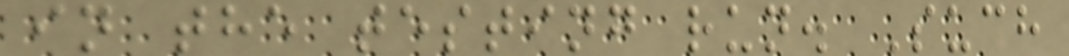in the testing run. Such
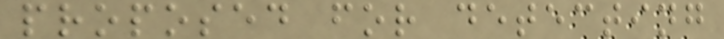proposed for detecting
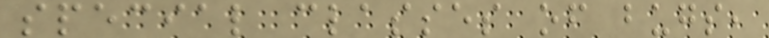special classes of bugs,
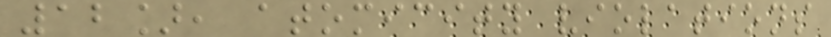12], atomicity violations
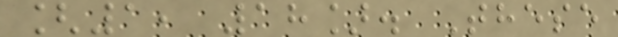[1, 18]. These
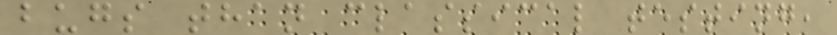bugs than classical testing,
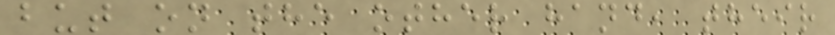but on the other hand, their
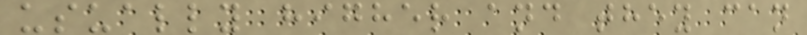usually higher and they can
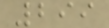299
